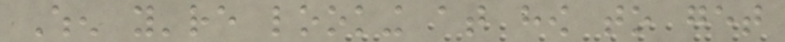When you're looking at how to get
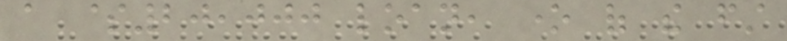a $20,000 loan, one of the first
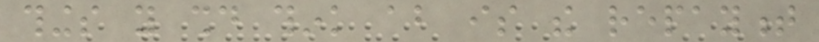things you should think about is the repayment
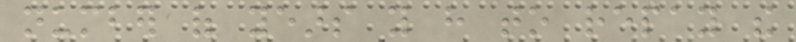number of years you have to repay the
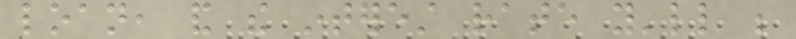loan, and the interest rate you'll be
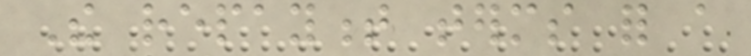The repayment terms for a
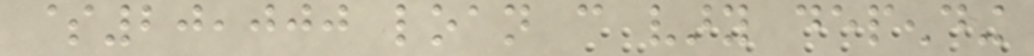$20,000 loan can vary depending
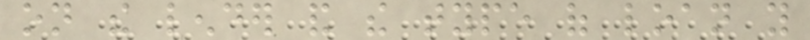on the lender and the type of loan you
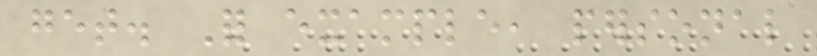get. For example, personal
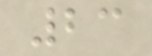23
